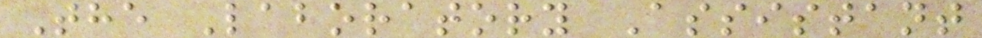The Laboratory Assistant
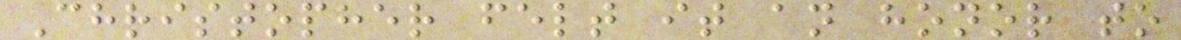Christopher felt it an honor to
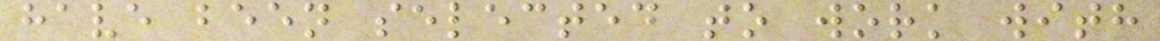have been selected to work with
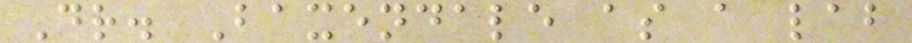Dr. Baxendale as a lab
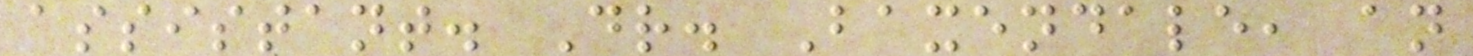assistant. Dr. Baxendale, an
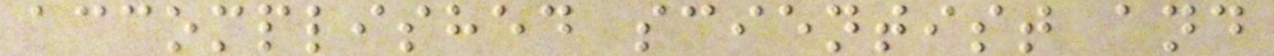accomplished scientist and
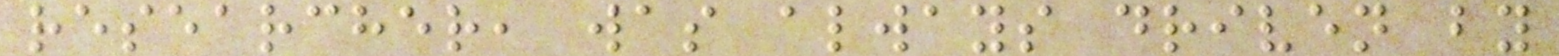researcher, was always driven by
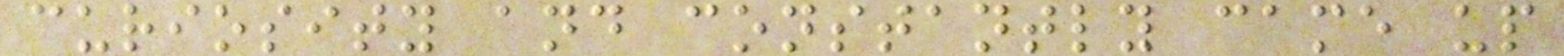curiosity and constantly came up
